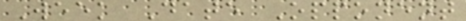Week Date Opponent
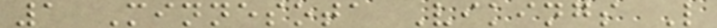1 Minnesota Vikings L
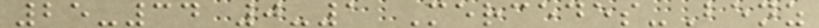25-34 0-1 Mercedes-Benz
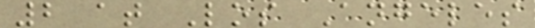2 at Los Angeles
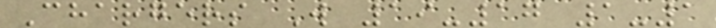Chargers W 19-17 1-1
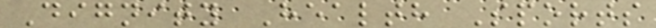Dignity Health Sports
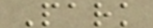Park
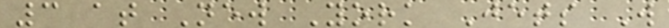3 at New York Jets W
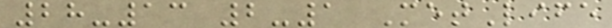28-13 2-1 MetLife
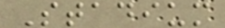Stadium
